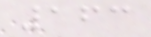163
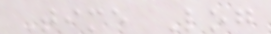Time Log
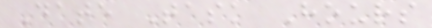Date Task Hours
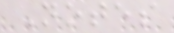Notes
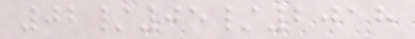02/05/2018
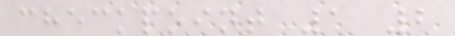checkpoint 1 2
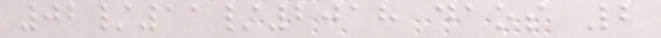02/11/2018 daos 2
